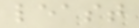least
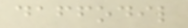daffodil
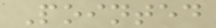Pointed
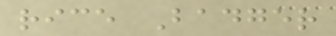rice Badger
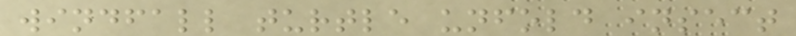windfall turtle unfold insect
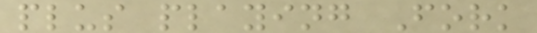plus playing Fork
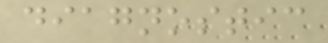diagnostic
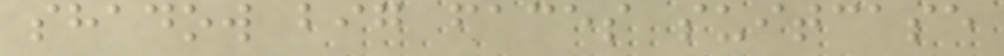shadow big faces suitcase
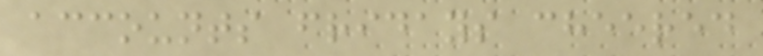accounts fridays cheered
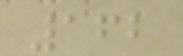162
